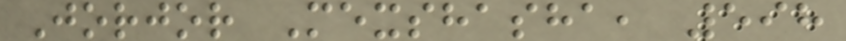Jorjor Mexshasha, 598
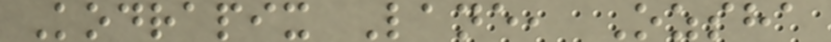Kodrapix Lane, Ozsha
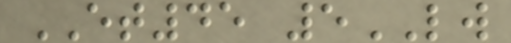ET45 5LW
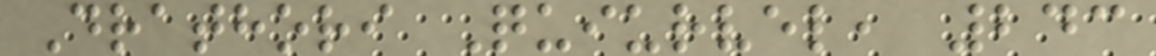Drathori Quiurvel, 243
